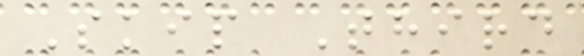Skip Third
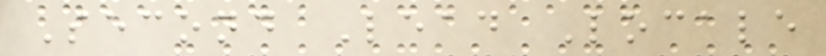Second Lead Locale
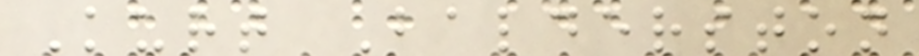Kurt Balderston
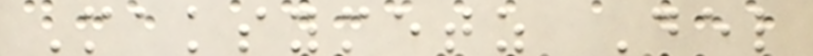Maksymetz Del
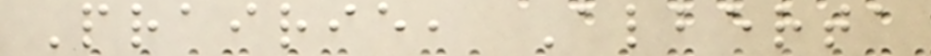Prairie, Alberta
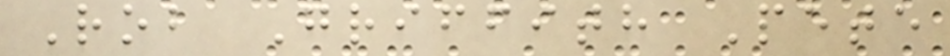Rob Griffith Pete
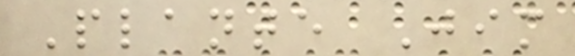Plante Jim
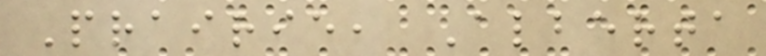Prairie, Alberta
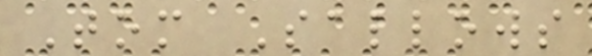Tom Sallows
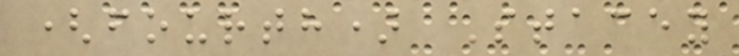(fourth) Stacey
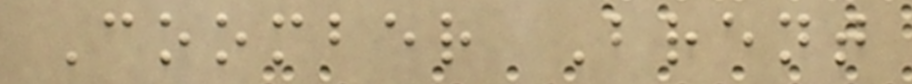Coomber Brent
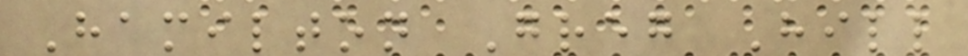Hamilton Greg Hill
